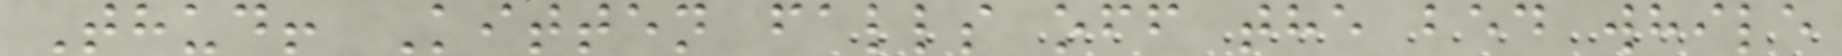Thud! Kitten falls off the bed while
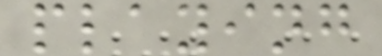playing
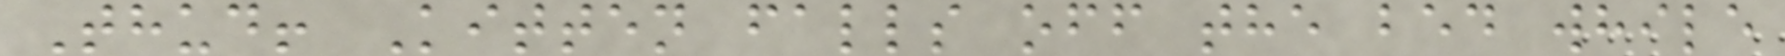Thud! Kitten falls off the bed while
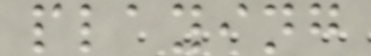playing
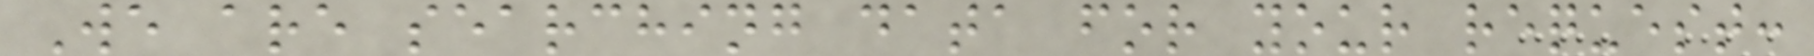We are searching data for your request:
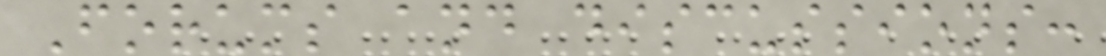Forums and discussions:
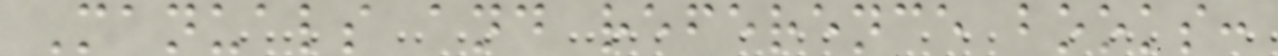Manuals and reference books:
